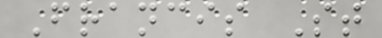Francis St
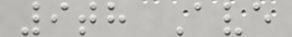9th Ave
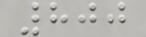800
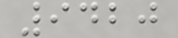9420
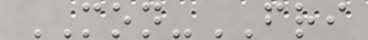MON-FRI
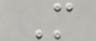M
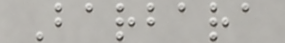Barbara
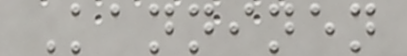Kanninen
